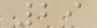29
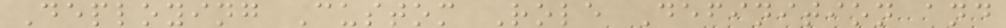Deploying Custom Role Definition and
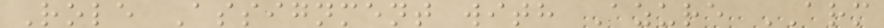Role Assignment with Azure ARM
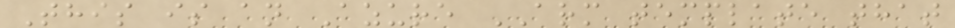This is an Azure ARM template that
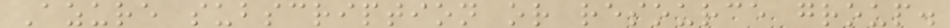Azure subscription or resource group.
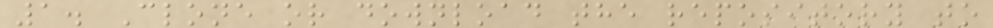1. Clone or download the repository to
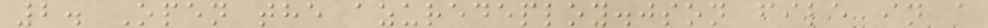2. Open the azuredeploy.json file in a
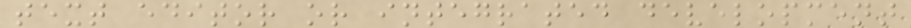text editor or integrated development
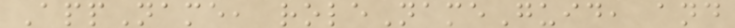AppName, roleNameGuid, and
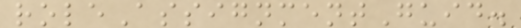roleAssignmentGuid.
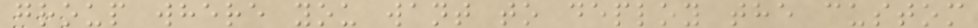group where you want to deploy the custom
